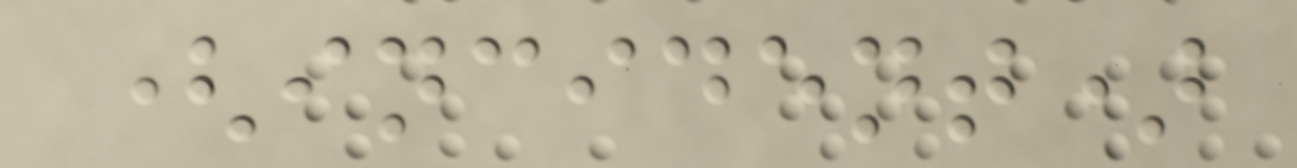(incident)
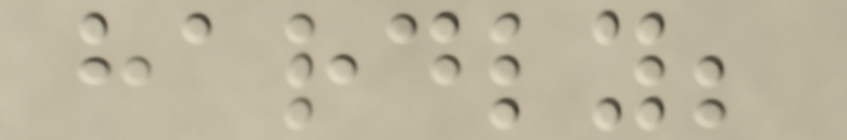hardly;
